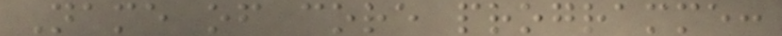Name of core programme:
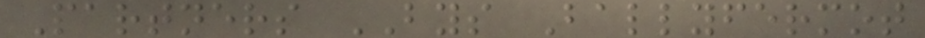Partners BYS Ballyfermot
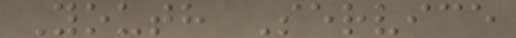Youth Service
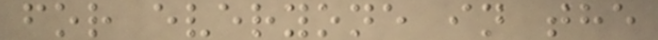for everyone in the
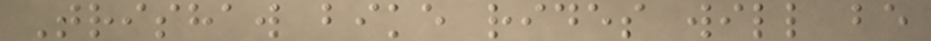Trishaw bike rides will be
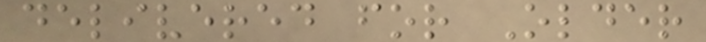delivered for Older
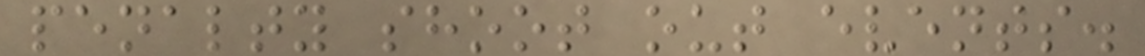penalty shoot out events.
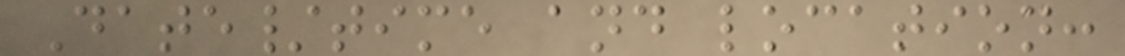Date/time and location:
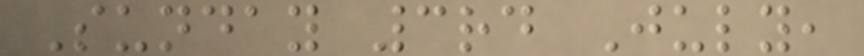Sunday 3rd July,
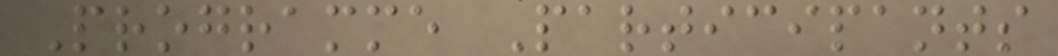Programme Participants
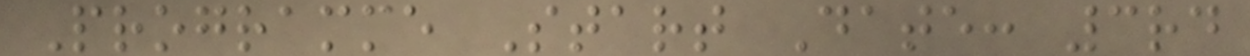Programme Start Date: 3rd
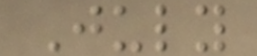July
